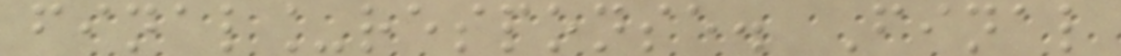final_response. Final
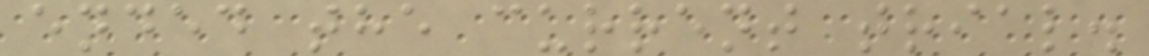ended the current trial.
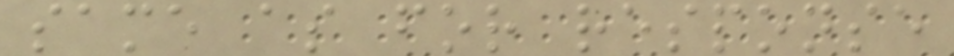same as for response
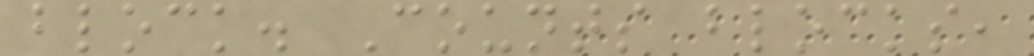block. Counts blocks,
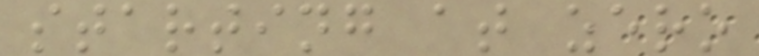starting at zero
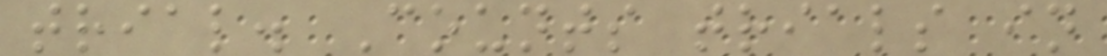trial. Counts trials in
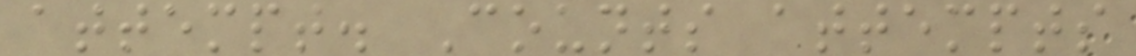attempt. Counts attempts
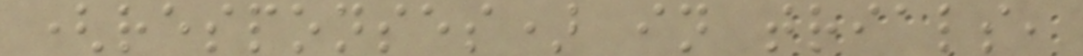(responses) in trials,
